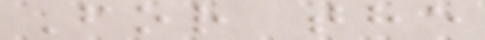For the
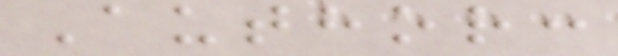Author:
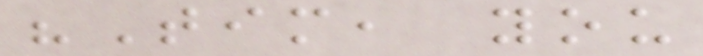"Tim, you
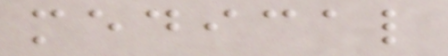medical
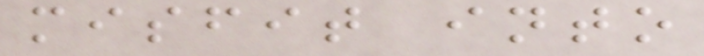misfit into
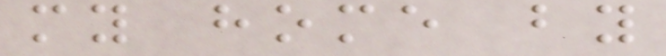my home by
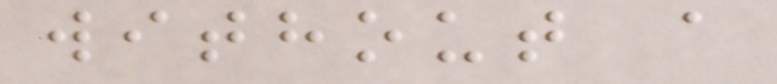without a
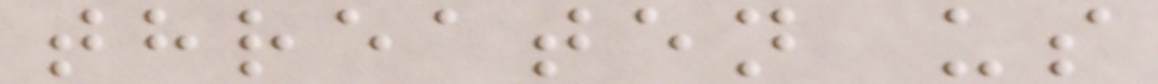threaten us
